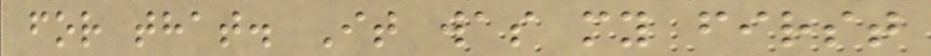for that. It was my first
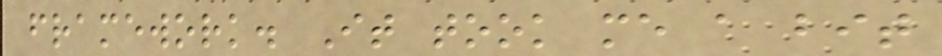framework. It took me a bit
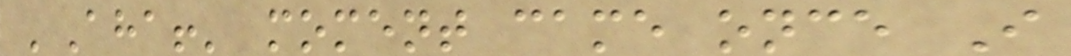'Aha!' moment came once I
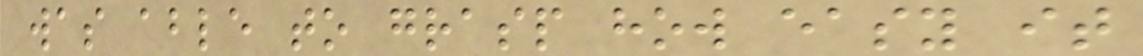was able to grasp how easy it
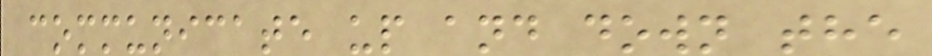communicate up and down the
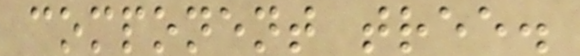component tree.
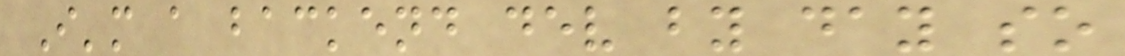I'm a backend dev by day so
